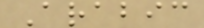Arabic
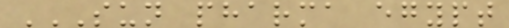SUN PHARMA EGYPT
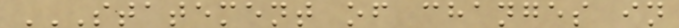STATEMENT OF CHANGES IN
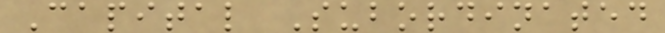Capital Subordinated
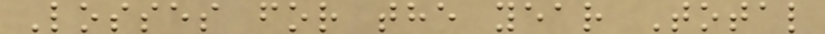Losses for the year Total
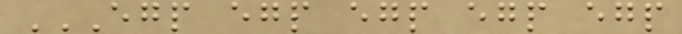EGP EGP EGP EGP EGP
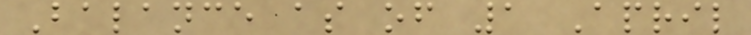Balance as of 1 April
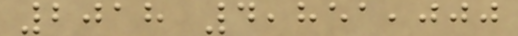2018 4,851,000
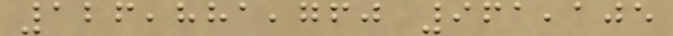126,881,760 961,105
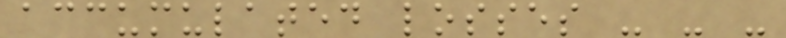accumulated losses - - -
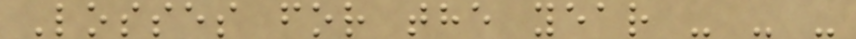Losses for the year - - -
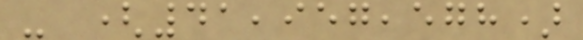- (41,957,578)
